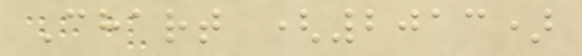Chart (2013)
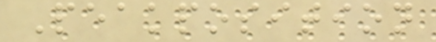Peakposition
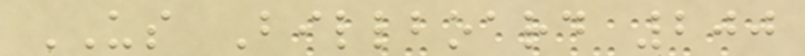US Billboard 200
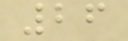26
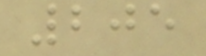205
